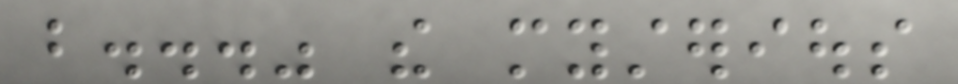but..." the mysterious
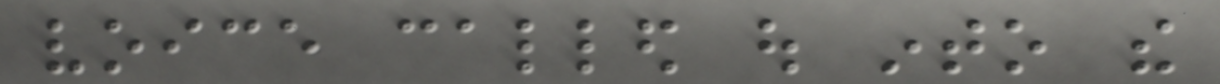voice called out into the
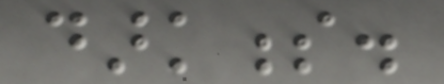darkness.
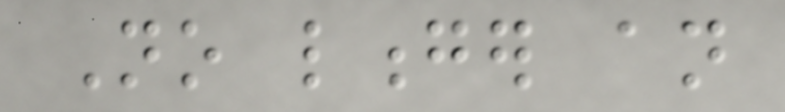No longer an
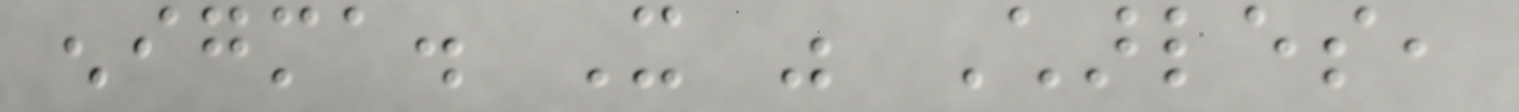enigma. It was Charles,
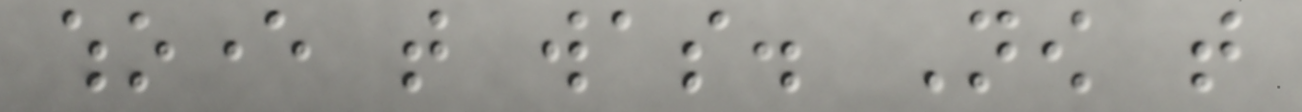whoever that was. Now that
